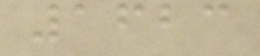1623
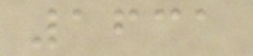1631
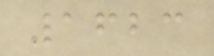1623
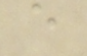e
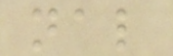nal
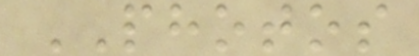PHOTOS
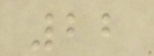22
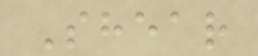Shear
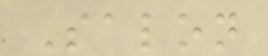Salon
